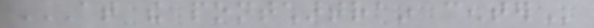AT THE PONTCHARTRAIN CENTER
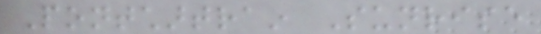Pontchartrain Sunrise
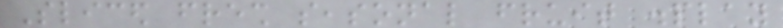Sliced fresh seasonal fruit display
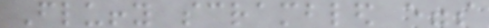Fluffy scrambled eggs
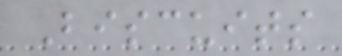Biscuits
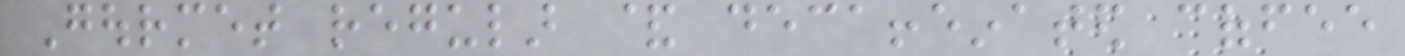Gourmet regular & decaffeinated coffee
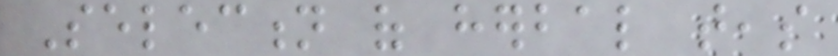Selection of herbal teas
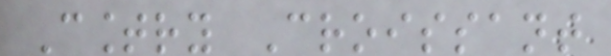Country Croissant
